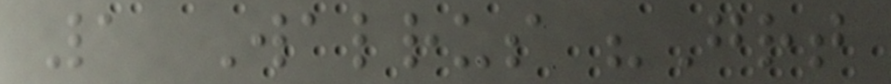1 Walrus "Great
